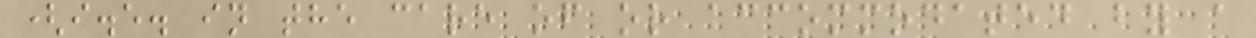(i.e. in the care of or accommodated by a
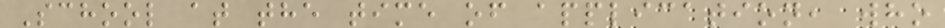School at the time of application, who
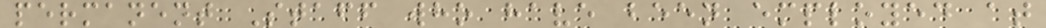permanent Staff who have been employed at
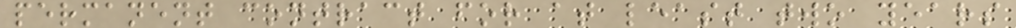permanent contract for at least two years
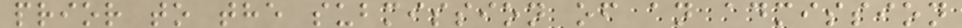prior to the submission of an admission
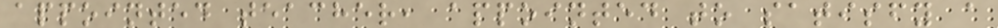appointed teacher, appointed to satisfy a
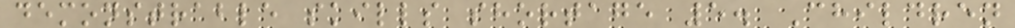demonstrable skills shortage 5. Children
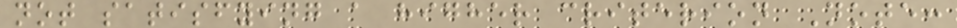not satisfying a higher criterion Note:
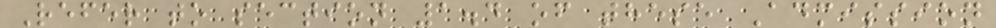Refer to section 1.4 of these Admission
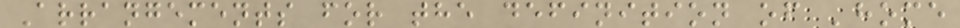Arrangements for the definition of 'home
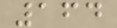164
